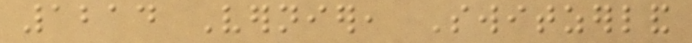1214 Vernier, Switzerland
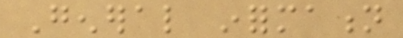General information
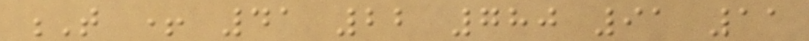T + 41 22 780 91 11
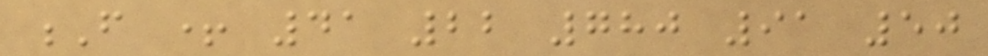F + 41 22 780 91 50
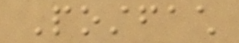Postfach
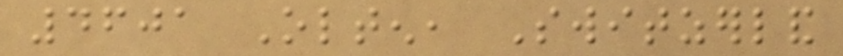4601 Olten, Switzerland
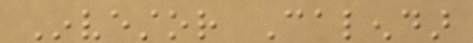Investor Calendar
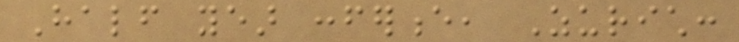Half year conference, Zurich:
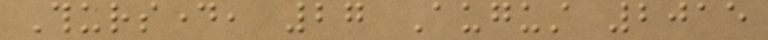Thursday, 27 August 2015
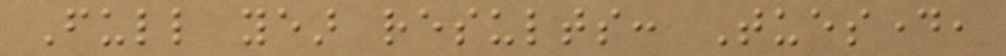Full year results: Tuesday,
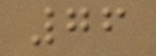76
